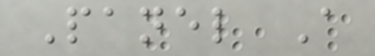Panel A
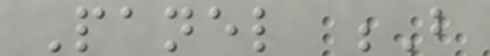Panel B
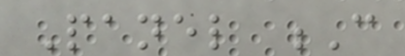Panel C
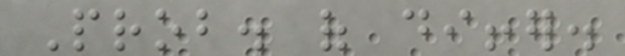Prob. of differ.
